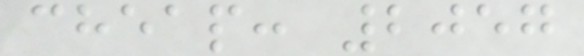cheap: 2057
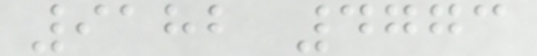9182 4773
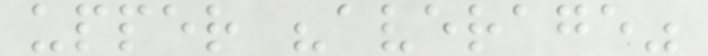upper "average"
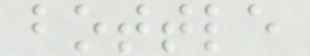bottle
